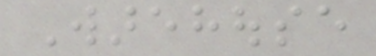Warehouse
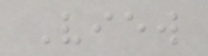View
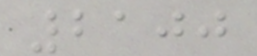2100
